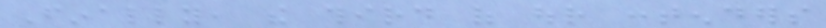Finally, the third of our contenders
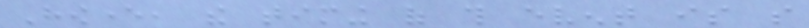However, the timing of this event is so
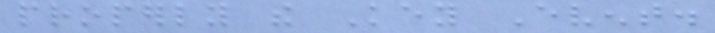properly the Key Event.
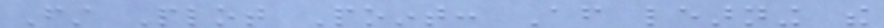First Plot Point: After learning the
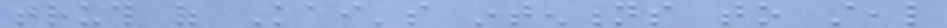truth of Kai's intentions to steal
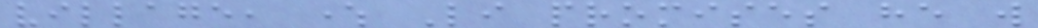village, where Li promises he will
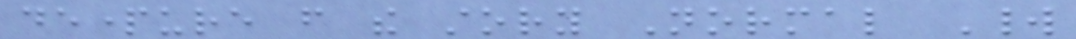departure from the story Normal World
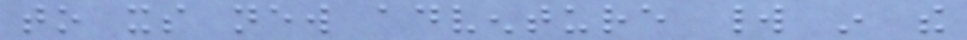to its new adventure world in the
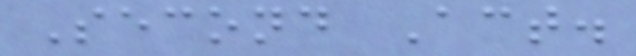Second Act.
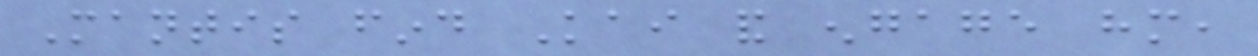Mantis find Kai and engage him,
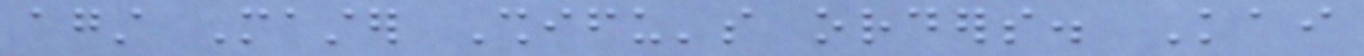against Master Shifu's orders. Kai
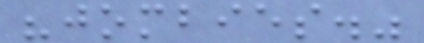"jombies."
